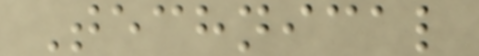Technical
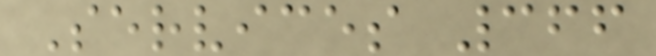Services 366
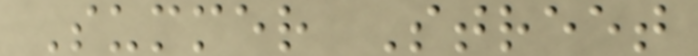Summer Street
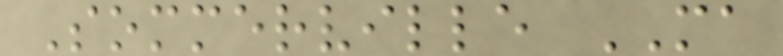Sommerville MA
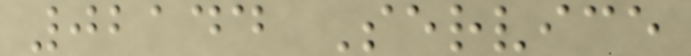02144 Service
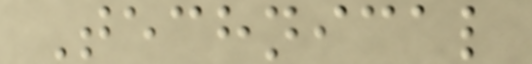Technical
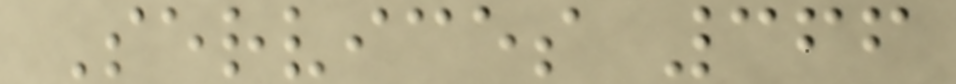Services 366
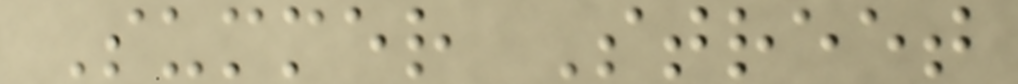Summer Street
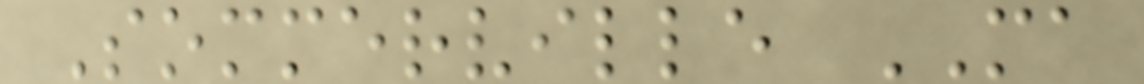Sommerville MA
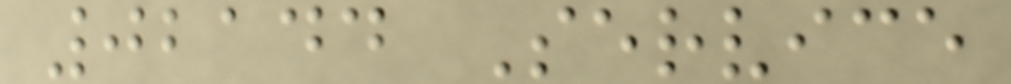02144 Service
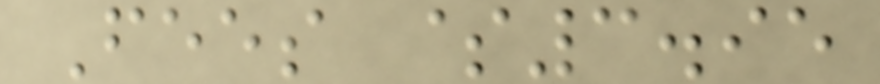Fees $3.95
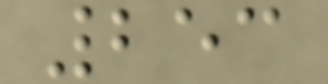253
